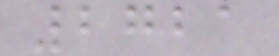2721
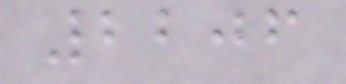2206
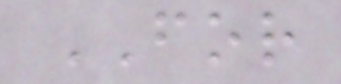FOR
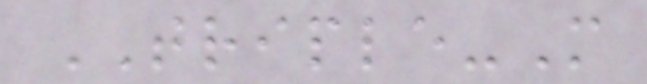TRIPLE-M
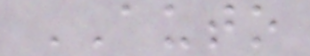AUTO
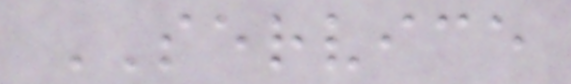SERVICE
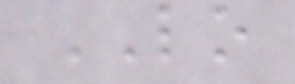LO
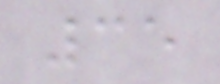35
